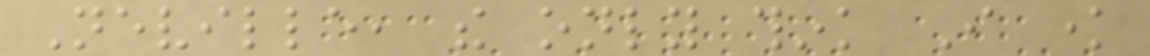Neville, the only think I know
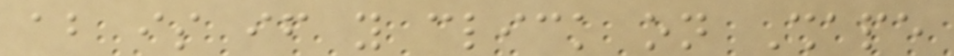about is if you click on Shape
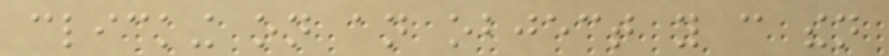clicking on an object you can then
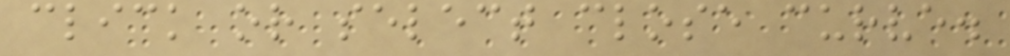click or select close curve.
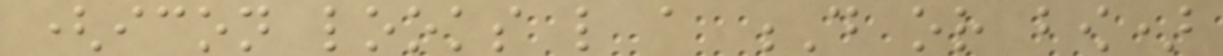(icon looks like a D or bow)
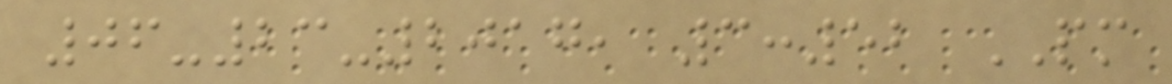06-23-2017, 3:52 PM
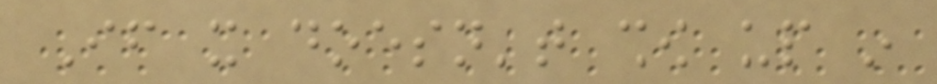If it doesn't show up in
